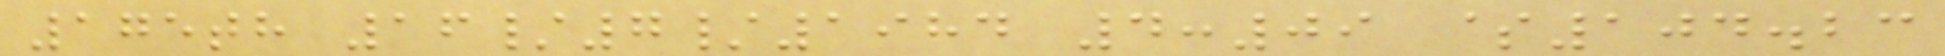175th 16/7/1984 4:09 $104.23
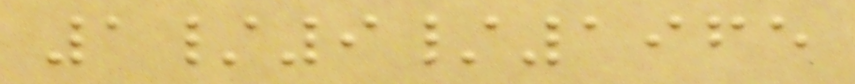1/9/1965
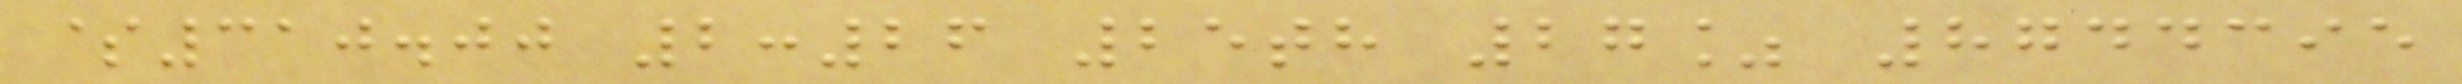$310.00 2:26 25th 27% 8744395
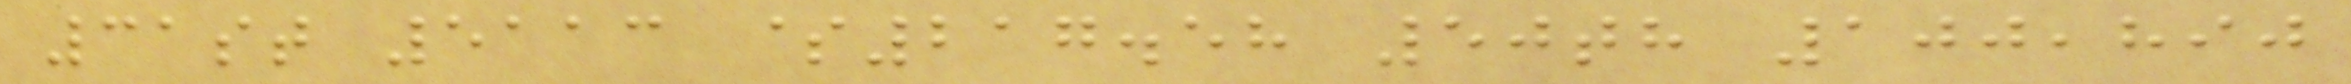31st 5113 $217.58 50th 100,890
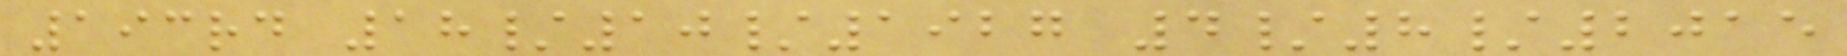193rd 18/10/1927 4/8/2015
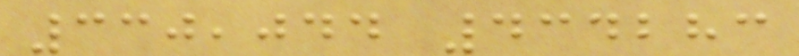330,044 434283
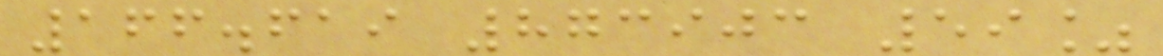166.619 873903 59%
